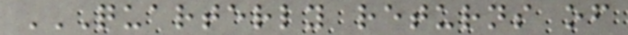QUARTERLY RETURNS OF
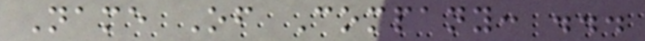Name Of Company: ...
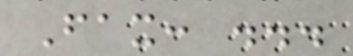Fax: ...
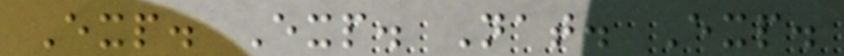Exp. Exp. Nat. Exp.
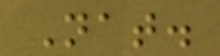Nat.
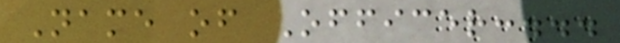Name of Officer:...
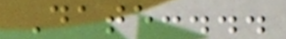Date:...
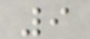9
